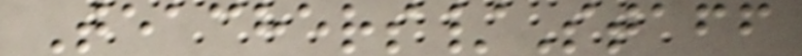Teachers/Staff
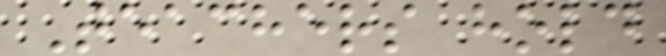Teachers hold
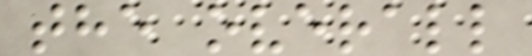the overall
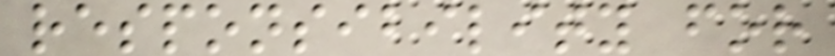responsibility for
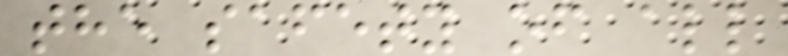the safety of all
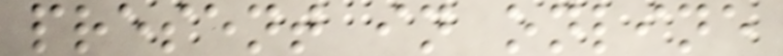present in online
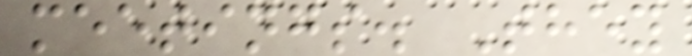meetings. They
